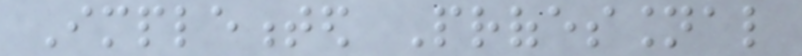Implemented Professional
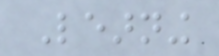Learning
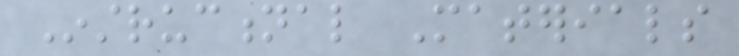Instructional Materials
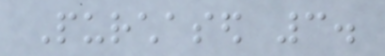Purchased 3.
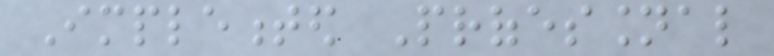Implemented Professional
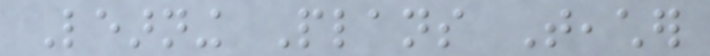Learning Plans Teacher
